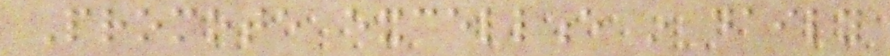Promote excellence in daily
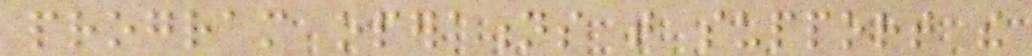program operations that support the
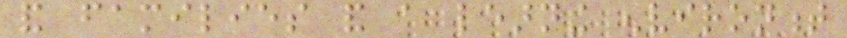and families and a learning environment
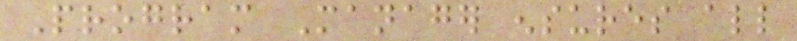Program Manager ensures all
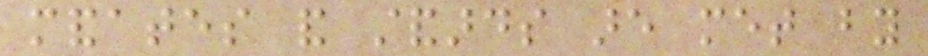mandates and standards are met by
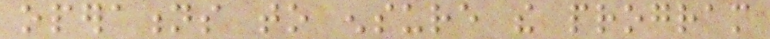operations to ensure the program
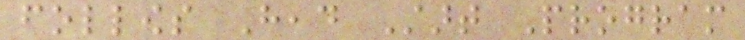follows Head Start Program
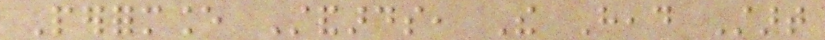Performance Standards, The Head Start
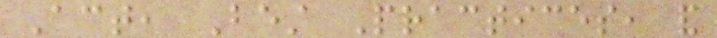Act, Best Practices, and
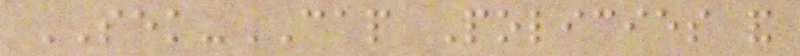SEK-CAP Policies and
